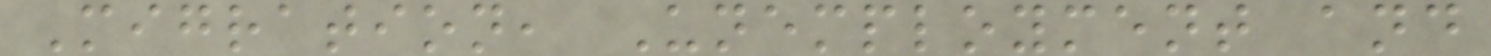Migration, Unemployment and
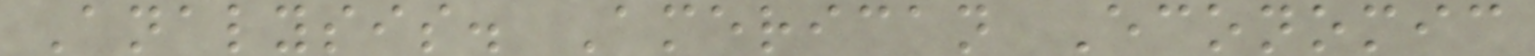Analysis. American Economic
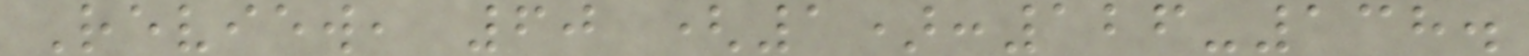Review, 60 (1):126-138.
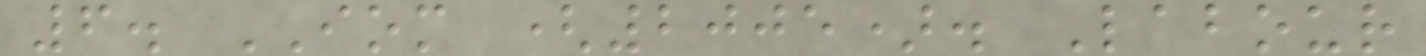6. IOM (2005). Labour
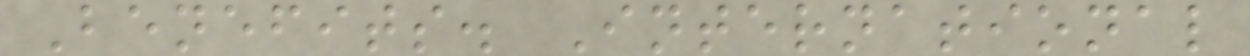Benefits. International
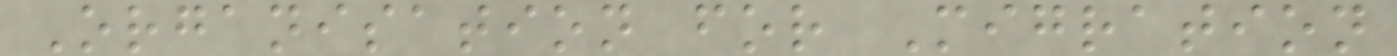Organisation for Migration
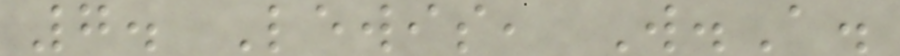7. Lewis, W.A.
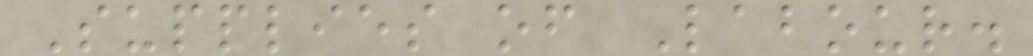Supplies of Labour.
